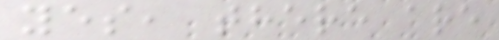yes, there are
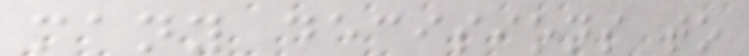many decisions to
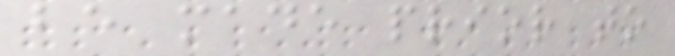be made prior to
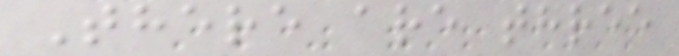There are three
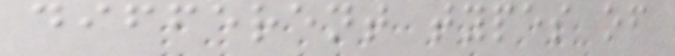different types of
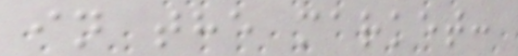in the market:
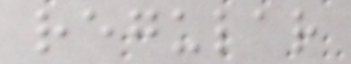regular
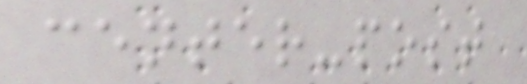center-post
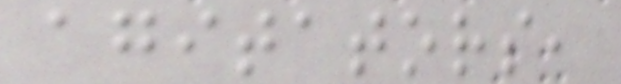agitators,
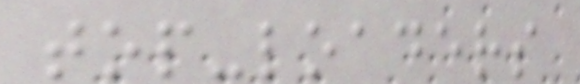top-loaders
